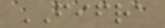FIFRA
